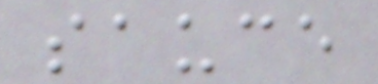sauce
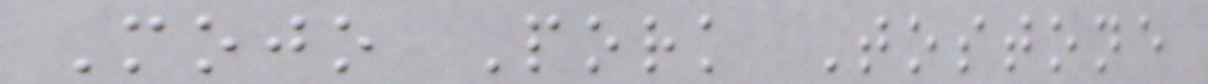Mojo Pork Tostone
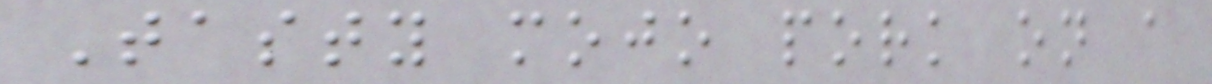Tasty mojo pork on a
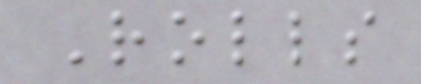Rolls
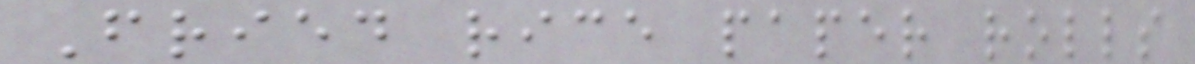Fried rice paper rolls
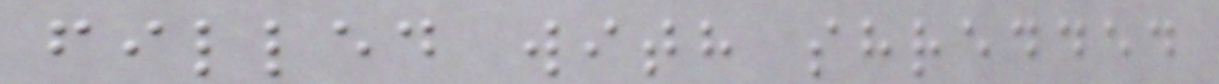filled with shredded
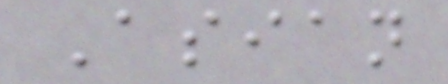Asian
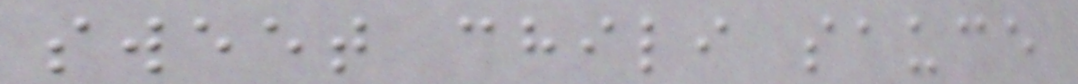sweet chili sauce
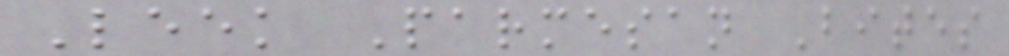Leek Parmesan Bites
